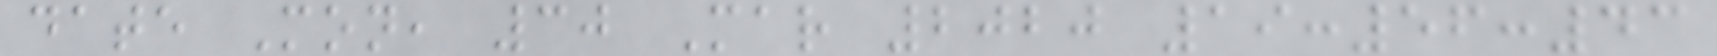date Mon, 30 Mar 2020 19:56:43
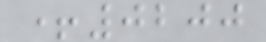+0200
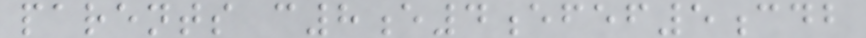parents c8e4efef5cdb
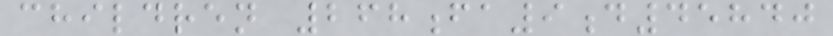children 268fa9d45840
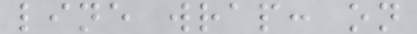line wrap: on
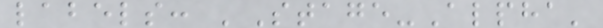labels: 'Stage-Alpha'
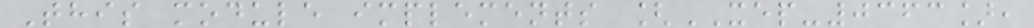This module implements [XEP-0363],
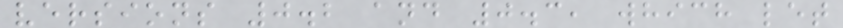versions 0.2 and 0.3, which let
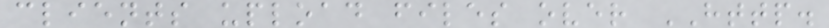clients upload files over HTTP.
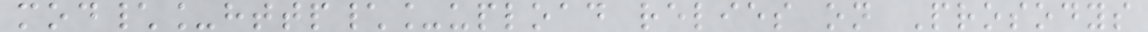mod\_http\_upload relies on Prosodys
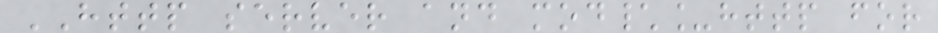HTTP server and mod\_http for
